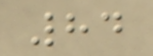84
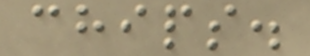chips.
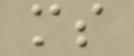ms
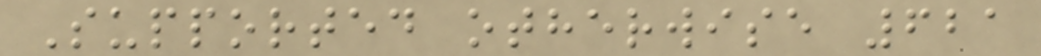Supported otherwise 621
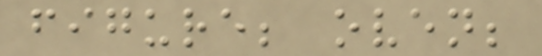figure; oven;
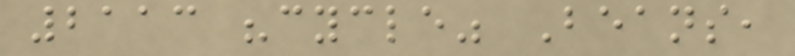2113 "cycle" Beans,
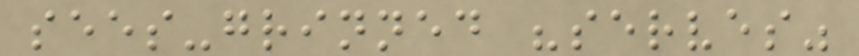sees-grinned "serves"
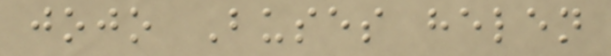jojo Buses helen
